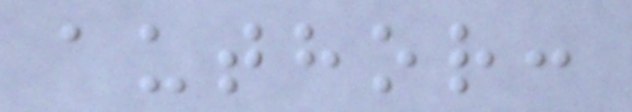author:
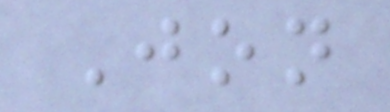Jon
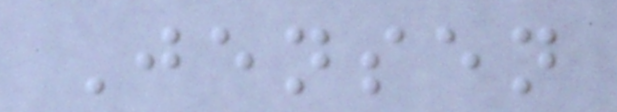Jensen
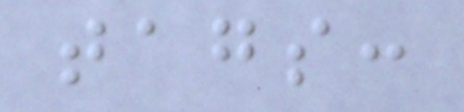tags:
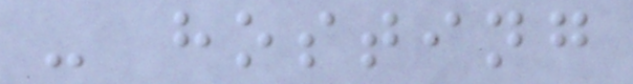- hosting
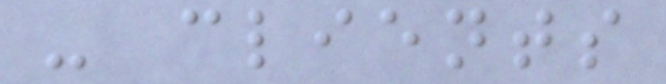- clients
